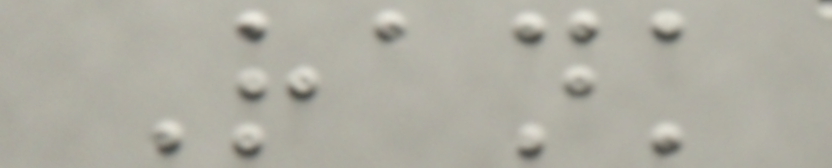Rank
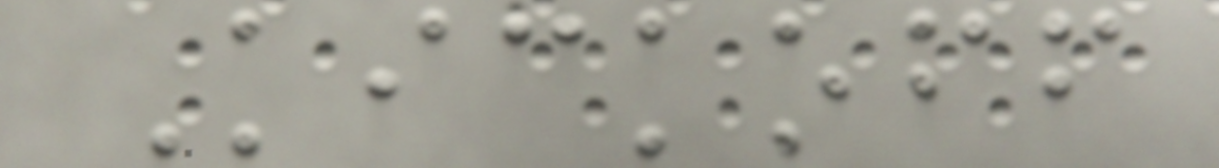Kickoff
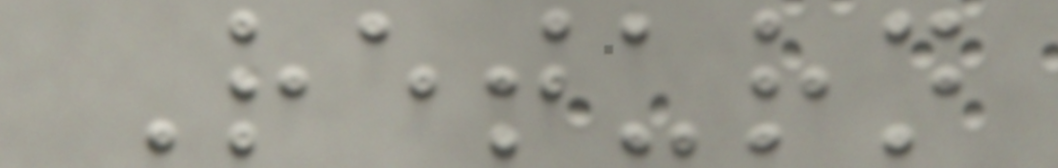Return
